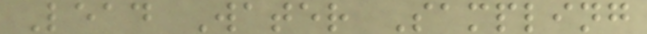Lead Water Sampling
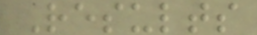Results
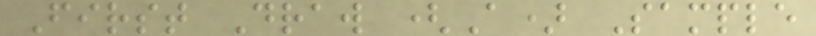First Draw (A) Sample
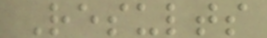Results
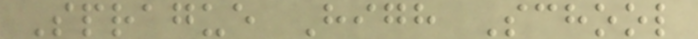Sprague High School
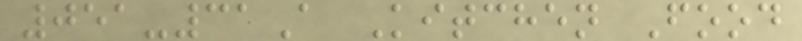051-31A Kitchen Food
